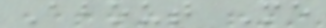About Me
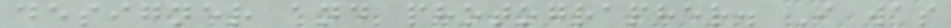designer and photographer. I was
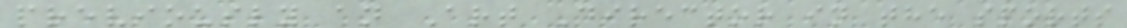previously an Art Director in the sports
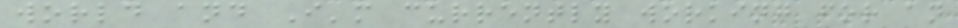world and I'm currently working for an
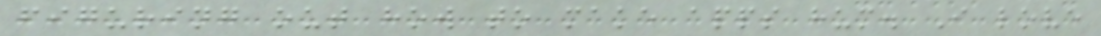figuring out how to make apps hum. I love
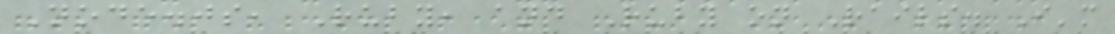Node.js, Ruby, and Ruby on Rails. I'm
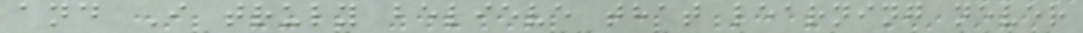and I truly believe that learning never
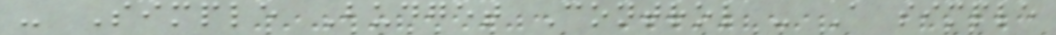- Simple Budget Control - A simple
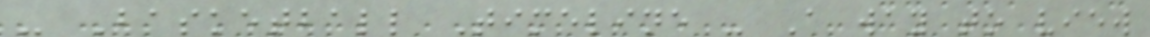- Basketball Timeline - A way to view
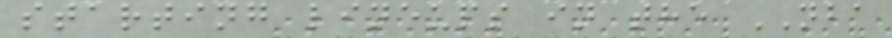starting lineups in the NBA
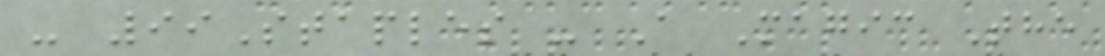- 99Staples - A Magic The
